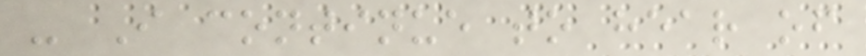- I continue to hear of
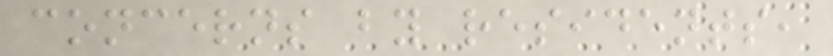concerns by residents,
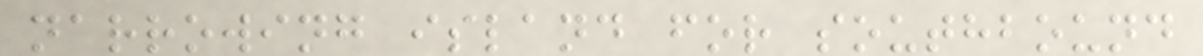narrowing island for southbound
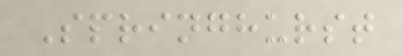Springhurst
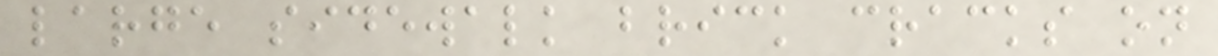large sidewalk brick cracks on
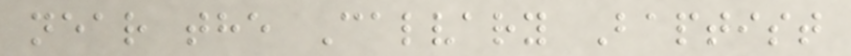near the Calvary Baptist
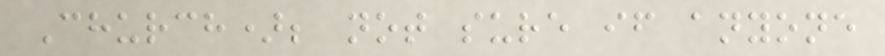Church); not sure if anyone
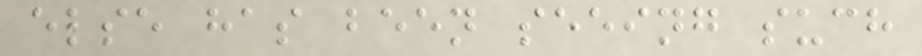else has been seeing such
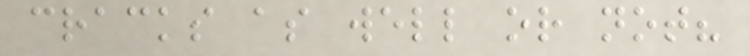cracks as well or not?
